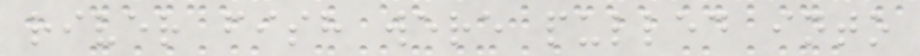river fish were pulled into
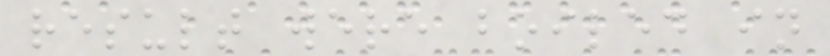result were boiled in
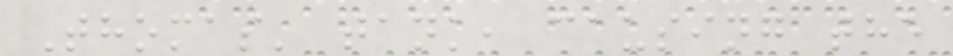Thomas' tank, causing the
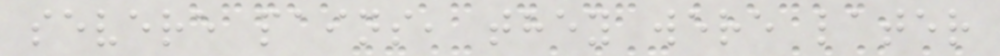severe pains, they were later
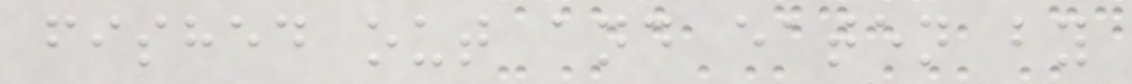fished out and eaten by
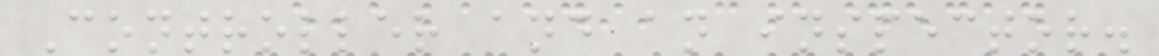Controller and an inspector.
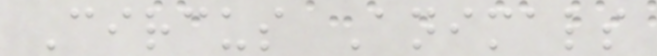Circus Animals
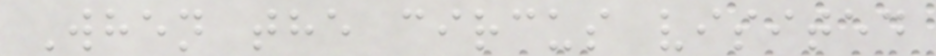When the circus visited
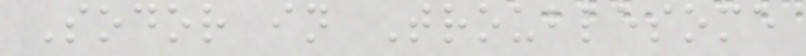Sodor in Troublesome
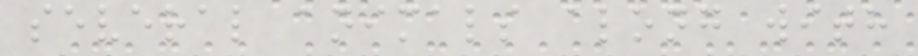several animals along with
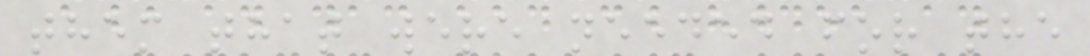them that were needed for the
